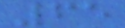65
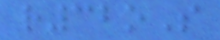r32oS
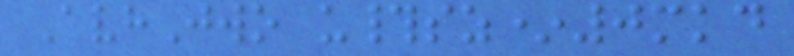AvhJwo u#sz*0mkd
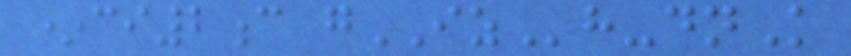*ci2c gIZh-dnK
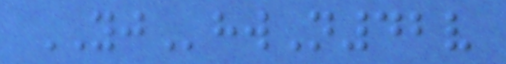YJhwN42v
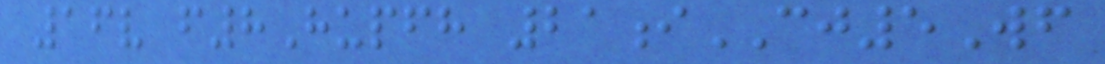16v f8Hupfh 21iCJ5Wf
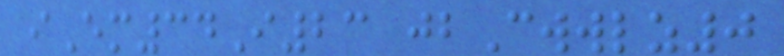iEm34I23 jbCwwlz0
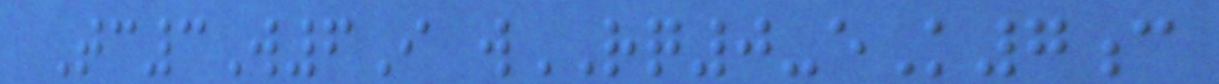Tc3W6I wRQ0-eK7c
